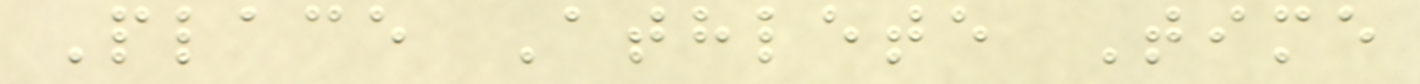Place Athlete Time
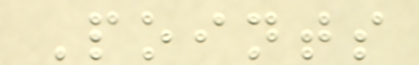Points
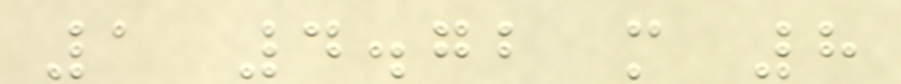1 4.72 m 8
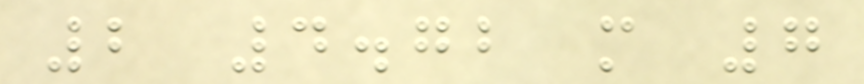2 4.72 m 7
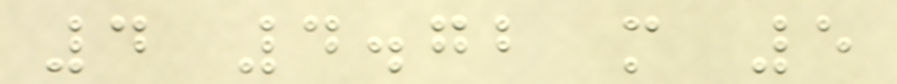4 4.72 m 5
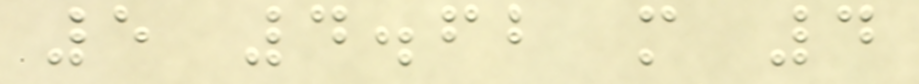5 4.62 m 4
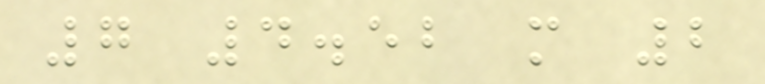7 4.52 m 2
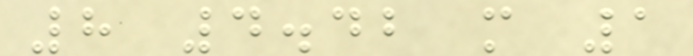8 4.42 m 1
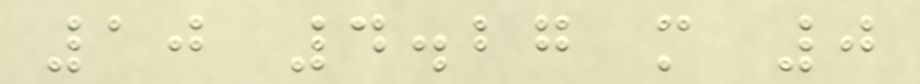10 4.27 m 0
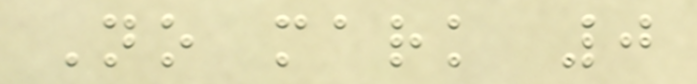No mark 0
